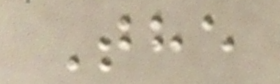The
